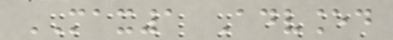MAX1 Advanced
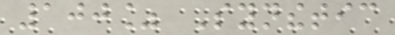100% Synthetic
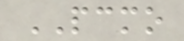PCMO
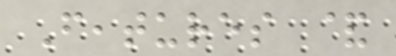Features &
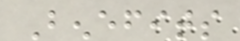Benefits
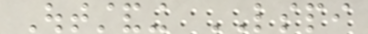Outstanding LSPI
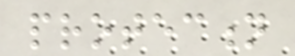protection
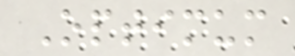Optimum
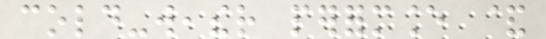cold-weather performance &
